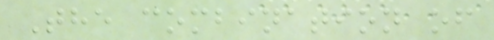The combination of
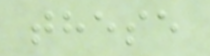these
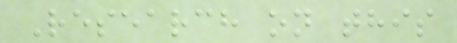Research on this
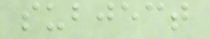subject
